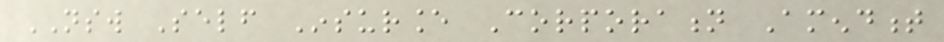NSW Self Insurance Corporation Amendment
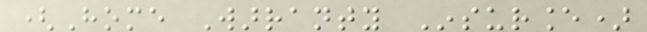(Home Warranty Insurance)
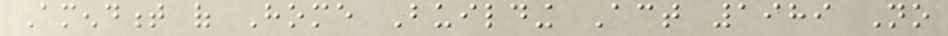Amendment of Home Building Act 1989 No
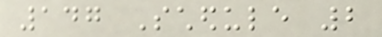147 Schedule 2
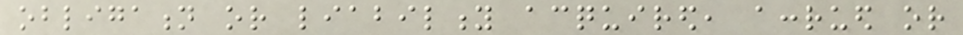obligation or liability acquired, accrued or
